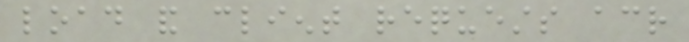load and client requests across
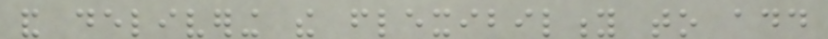and delivering the flexibility to add
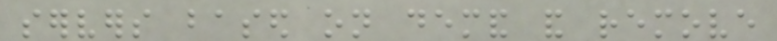servers based on demand and remove
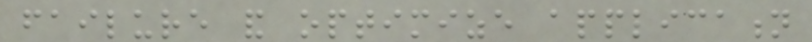failure and optimize application
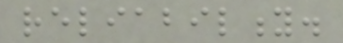reliability.
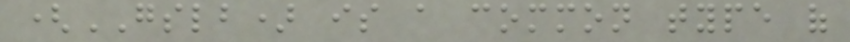(GSLB) is a common type of
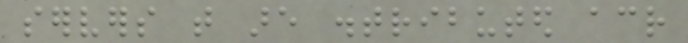servers that are distributed across
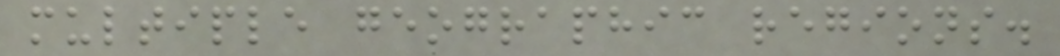multiple geographic regions.
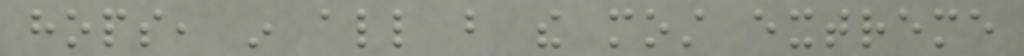hops, in all but the most extreme
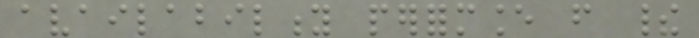availability performance from their
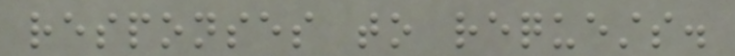responses to requests.
